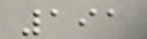191
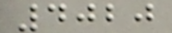4020
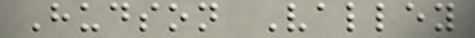Hudson Valley
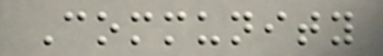Community
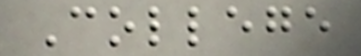College
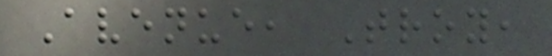Avenue, Troy,
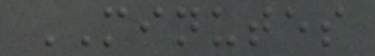MINUTES
